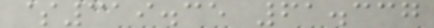$319.35 61.337
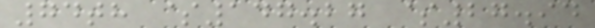74th $147.27 $27.94
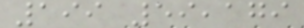199 59,179
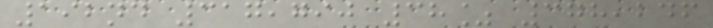192nd 317,790 38% 378,246
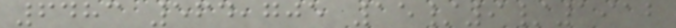6483 564,705 15/9/1912
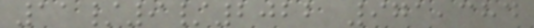11/9/2022 971,384
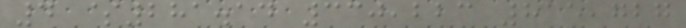4 $281.14 330,223 815,727
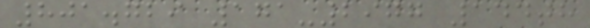801.729 171-2977 144th
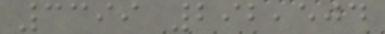3399 292,504
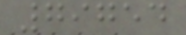79754
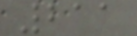211
